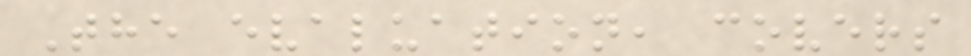The evaluation, covers
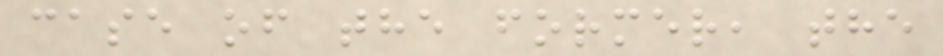case of the former, the
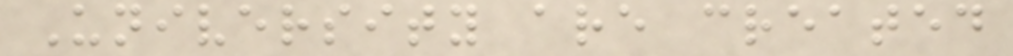University are created
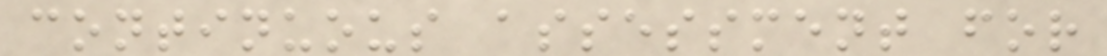continuous assessment for
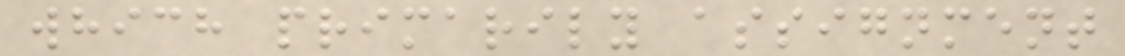which primarily assignment
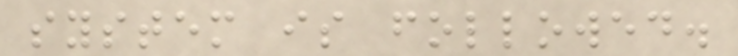system is followed.
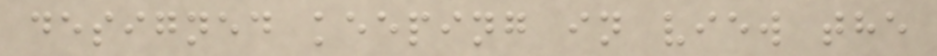designed keeping in view the
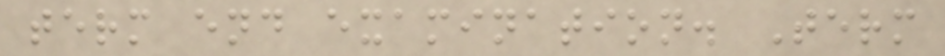term end examination. Term
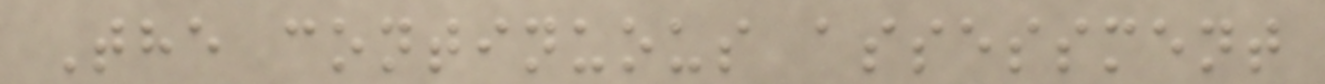The continuous assessment
